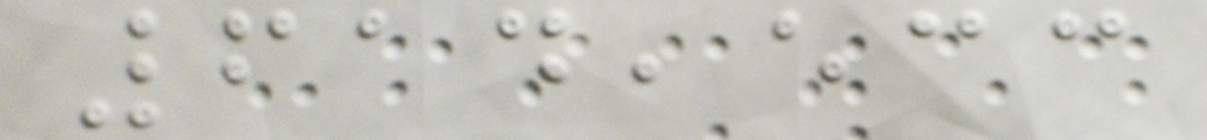614,533
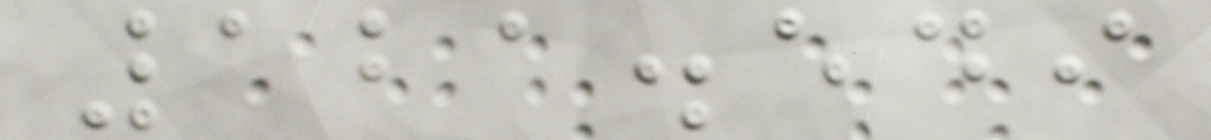121.549
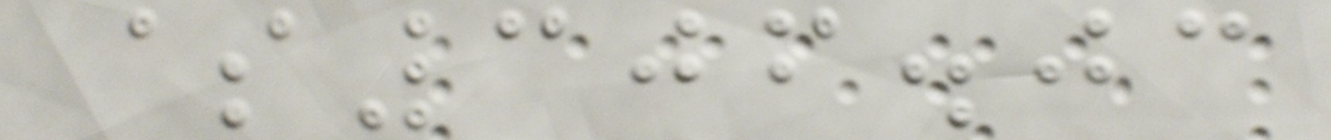$306.03
